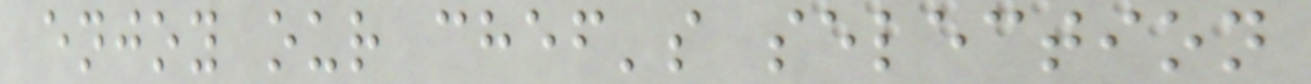enjoy our chef's selection
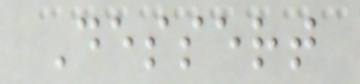Dessert
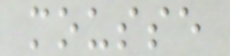mousse
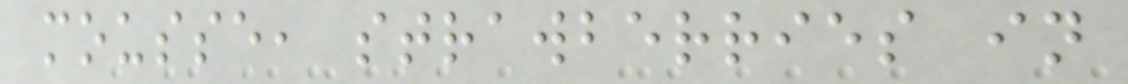mousse, strawberries in
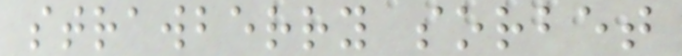strawberry sorbet
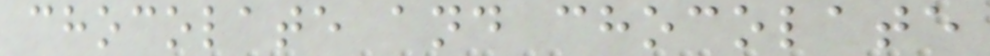chocolate and chocolate
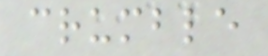crumble
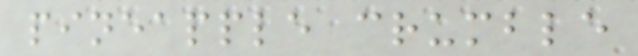pineapple crumble
